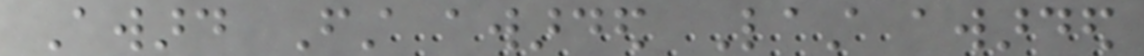Award First awarded Last awarded
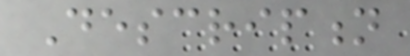Description
